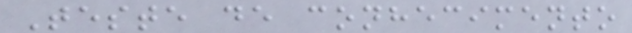Teste de conhecimento
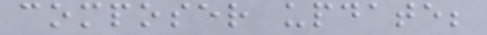composer update;
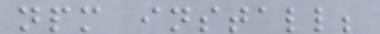npm install;
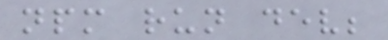npm run dev;
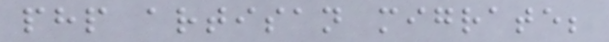php artisan migrate;
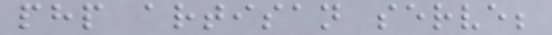php artisan serve;
